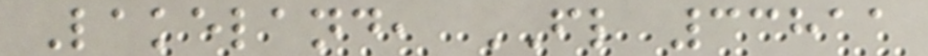Lakeland, FL 33811
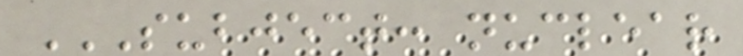SUBJECT: NUCLEAR
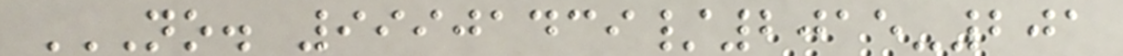NO. 99901439/2015-201
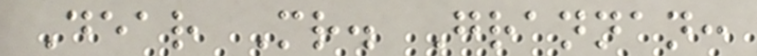Dear Mr. Grannan:
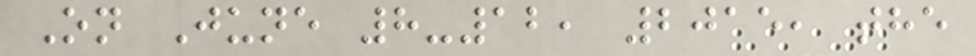On June 8-12, 2015, the
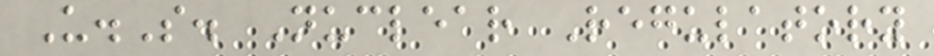U.S. Nuclear Regulatory
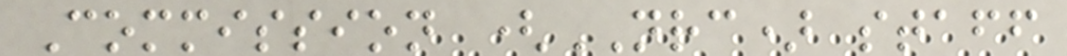Commission (NRC) staff
